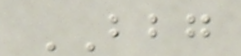BBG
